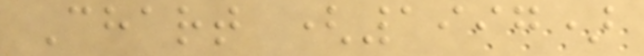Chart (1997)
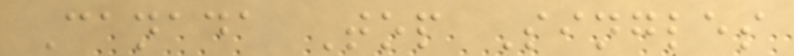Canada Top Singles
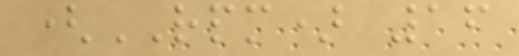(RPM) 16
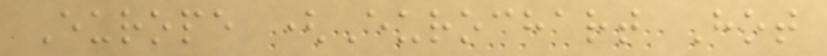Europe (Eurochart Hot
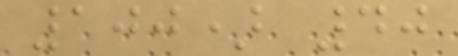100) 40
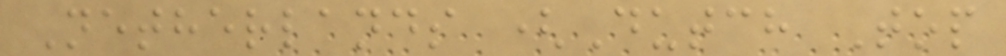Netherlands (Dutch Top
